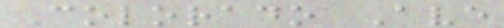Colorado Ave
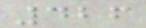426
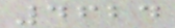4624
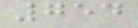754
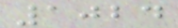1024
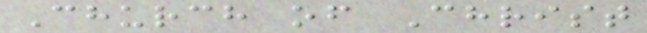Church of Christ
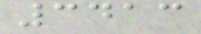3413
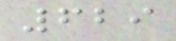629
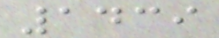1439
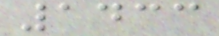1433
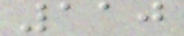110
